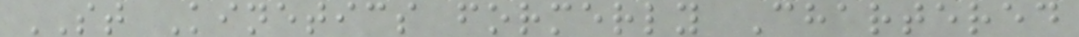ST Kinetics formerly Chartered
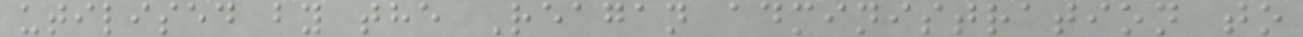utilised by the Reagan administration to
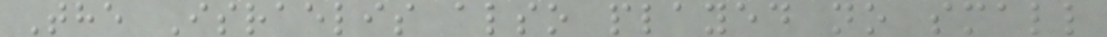The Israelis also played no small
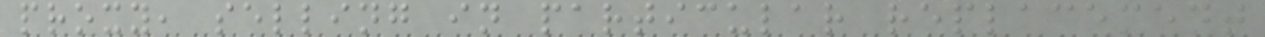proxy, selling in particular replacement
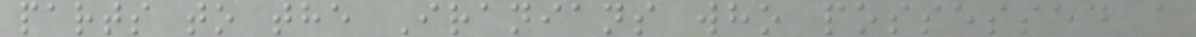parts to the Iranians who possessed a
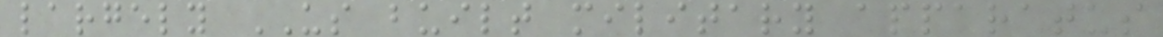largely US built military apparatus
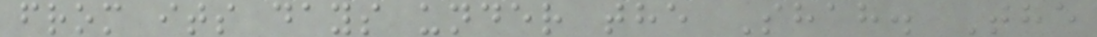from its days under the Shah. The
